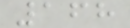168
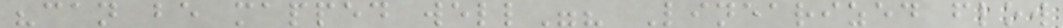"can be mapped well"? Linearized flow
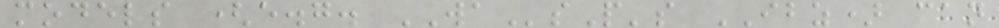models (e.g. WAsP's IBZ) can
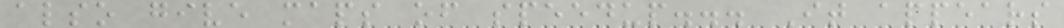also give maps of speedup... It appears
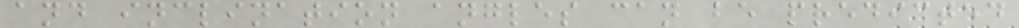and inclination angles can be predicted
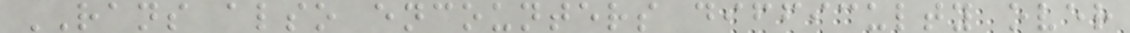RANS also encounters difficulty over
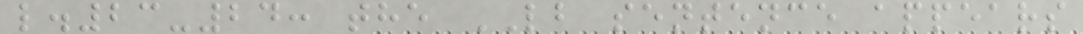l.23-24: the LB sentence appears
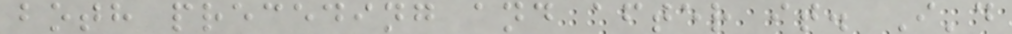both preceding and after it. I'd
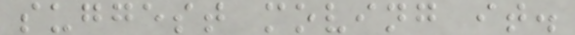suggest moving it.
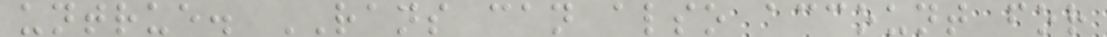untrue. RANS can also account for
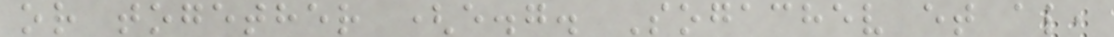or together (e.g. Sogachev et al,
